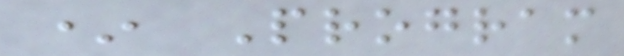* Program
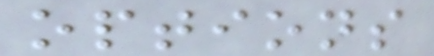options
